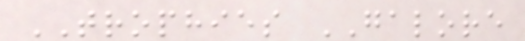TROPHIES GALORE
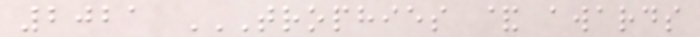2021 TROPHIES & AWARDS
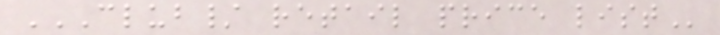CLUB/ RETAIL PRICE LIST
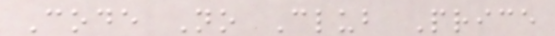Code No Club Price
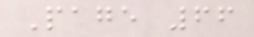Page 66
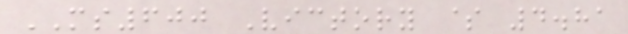MS600 Victory $ 4.81
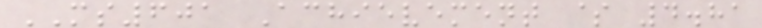MS601 Achievement $ 4.81
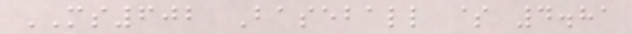MS602 Baseball $ 4.81
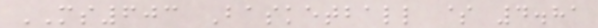MS603 Basketball $ 4.81
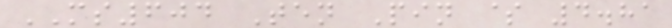MS604 Ten Pin $ 4.81
